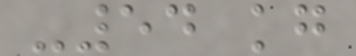-54 kg
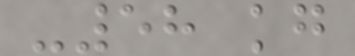-58 kg
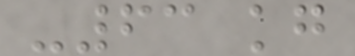-63 kg
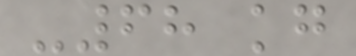-68 kg
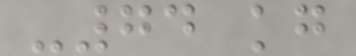-74 kg
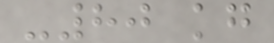-80 kg
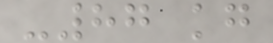-87 kg
